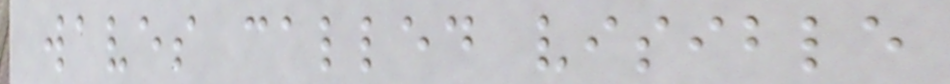waves called visible
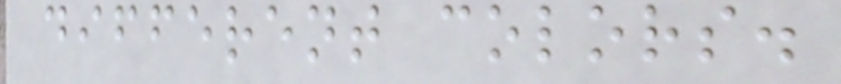different colors.
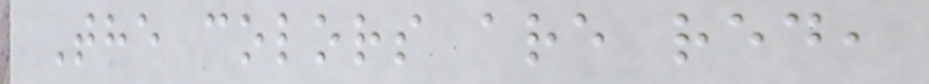The colors are red,
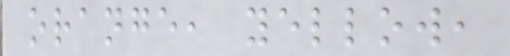orange, yellow,
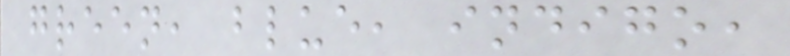green, blue, indigo,
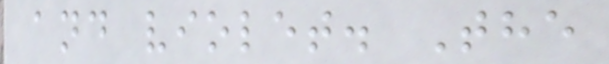and violet. The
